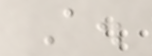A.
